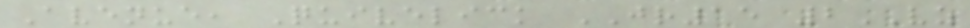Avenue, Quivelick JR15 2VZ
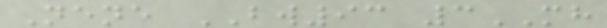Nene BW93 3MH
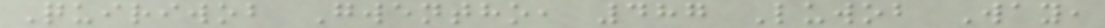Quiriwob Gwentho, 487 Luwob Way,
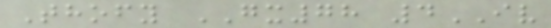Thofy GX78 4IV
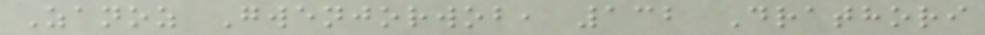Zanoz Gwenjorwob, 132 Drathori
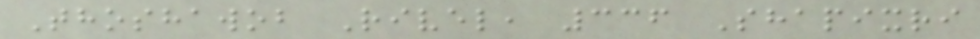Thoshawob Rivel, 336 Shapixri
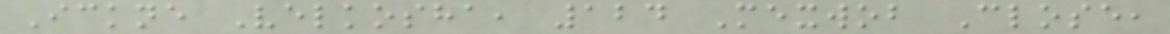Ickne Velkosha, 124 Mexwob Close,
